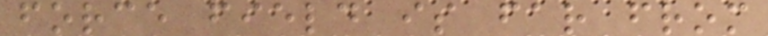force field is far from
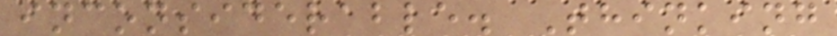inconsiderable. Thinking
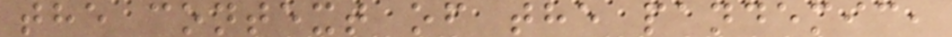the context of the pandemic,
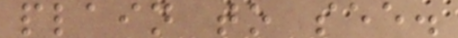plain to see.
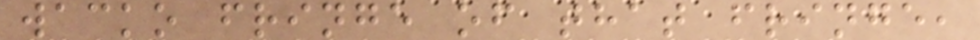wacko fringe of that fringe,
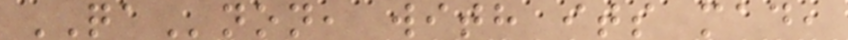QAnon, with its mad,
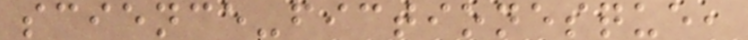science-fictionesque,
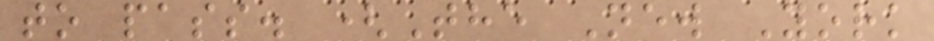to pass. (The New York
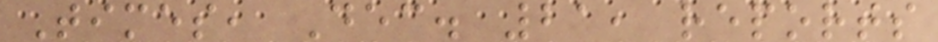Times, Dec. 21, reports
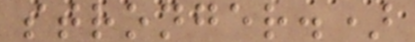stronger.)
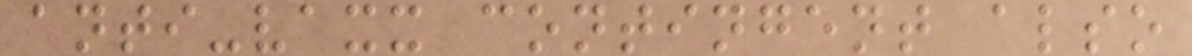anti-vaxx contingent also
